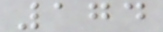174
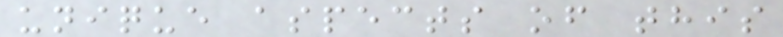unique aspects of this
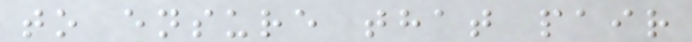to ensure that pair
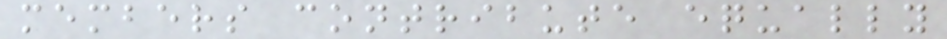members contribute equally
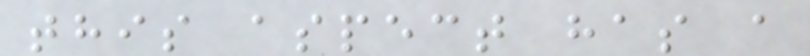this aspect has a
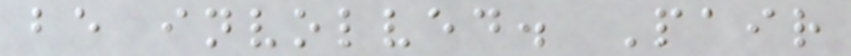be involved. Pair
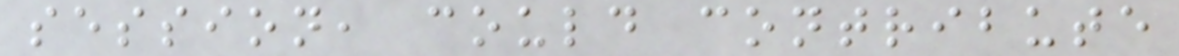session, could contribute
